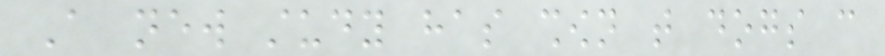A new study has shown that dogs can
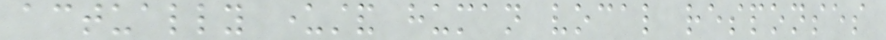actually understand human vocal responses
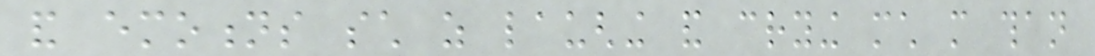and emotions such as laughing and crying much more than
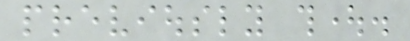previously thought.
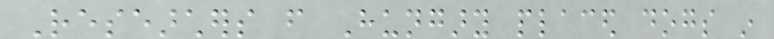Researchers from Hungary placed dogs in
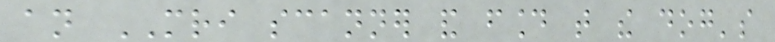an MRI scanner and found that the dog's
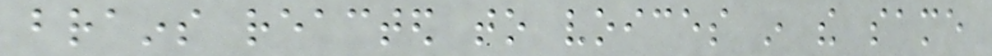brains reacted to voices in the same
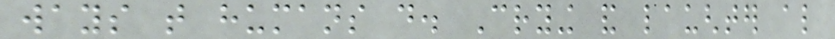ways that humans do. Crying and laughter also
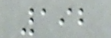192
